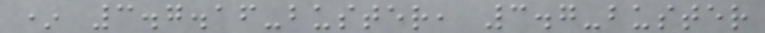* 3.7.16-buster, 3.7-buster
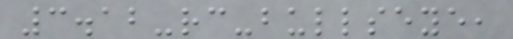3.12-rc-bullseye,
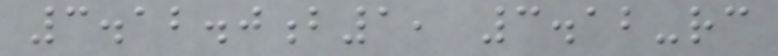3.12.0b1, 3.12-rc
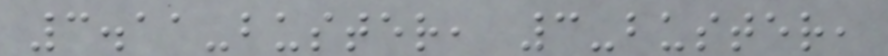3.11-buster, 3-buster,
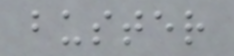buster
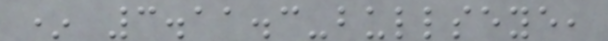* 3.11.3-bullseye,
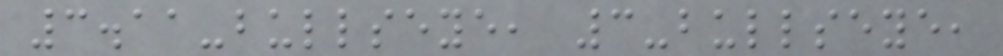3.11-bullseye, 3-bullseye,
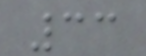33
